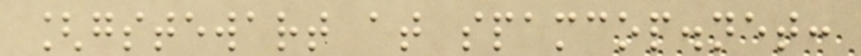[gstewart at spamcop.net:
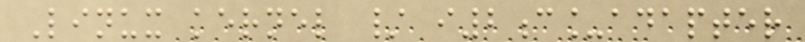Linux kernel / i2c_adapter
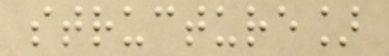structure]
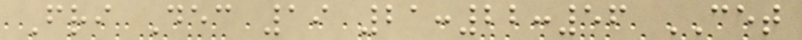Fri Dec 19 21:22:56 CET
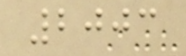2003
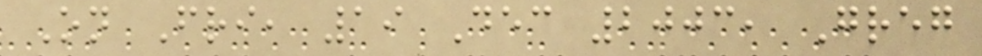On Fri, 19 Dec 2003, Greg
